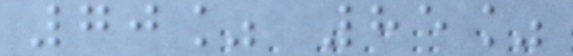70% 85%
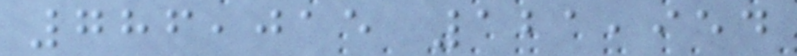786,015 121,954
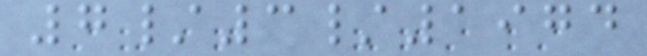7/3/1974
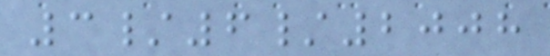3/6/2008
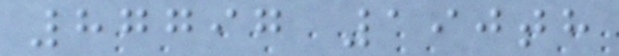87797 190th
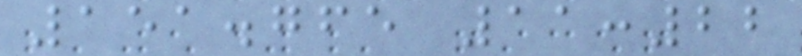151.765 11:22
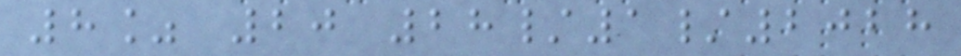8% 20 28/1/2028
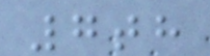7th
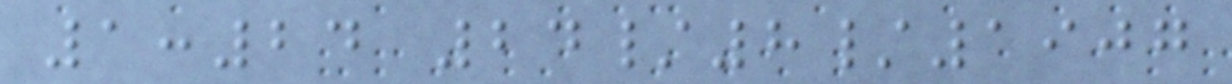1:24 24/8/1907
